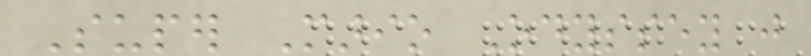Super Mario Odyssey just
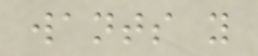wants you
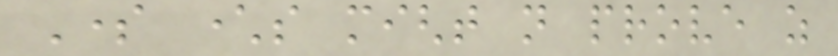Some characters might not prove as
